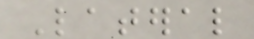Lateral
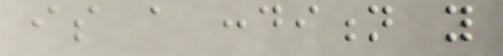is a condition you
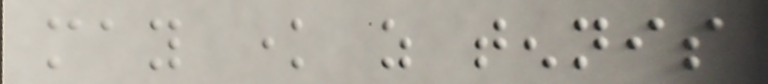may know as tennis
